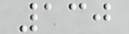130
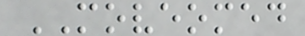MOVEOMED
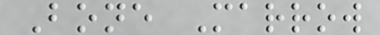Bone Marrow
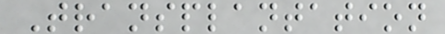Transplantation
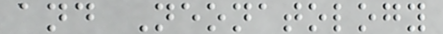and Neonatology
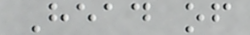Head of
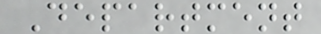Department
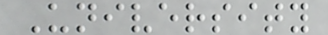University
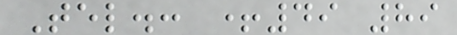Tel.: +49 89
